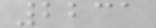2231
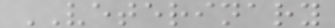VETERINARY
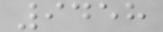9458
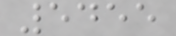5455
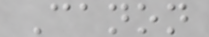Canon
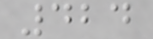424
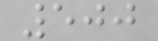500
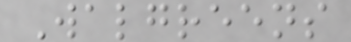Walgreens
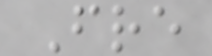Fre
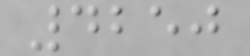4250
